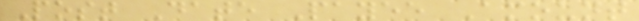Post Date Payee Amount
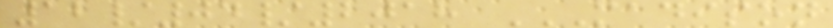12/04/2018 MADISON
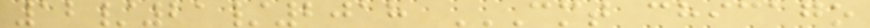12/21/2018 CMT CHICAGO
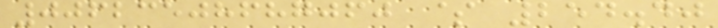00623508687060 $ 254.40
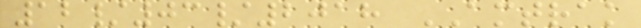12/03/2018 AMTRAK
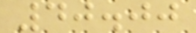40.00
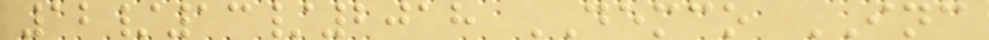12/13/2018 DEMCO INC
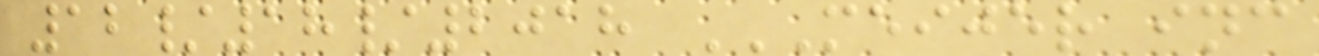12/18/2018 MEIJER INC
